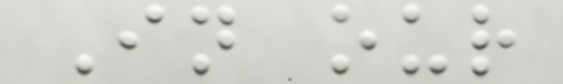In our
